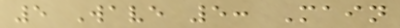5 Wave 5: Main
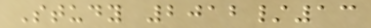Study 2012/13
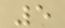5
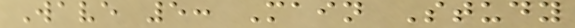Wave 5: Main Study
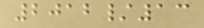2012/13
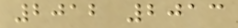2012 2013
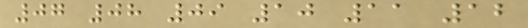07 08 09 10 11 12
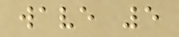wave 5
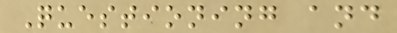Questioning and
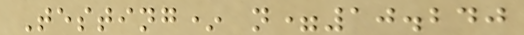Testing* n=10.240
